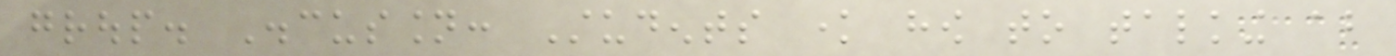group. Discussion: Students know how to talking about
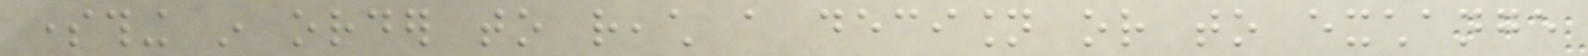something in order to reach a decision or to exchange
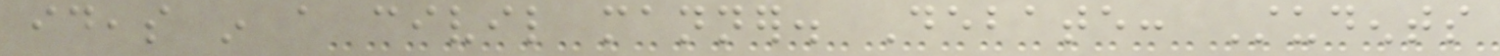ideas in a civil manner. Debate: Students
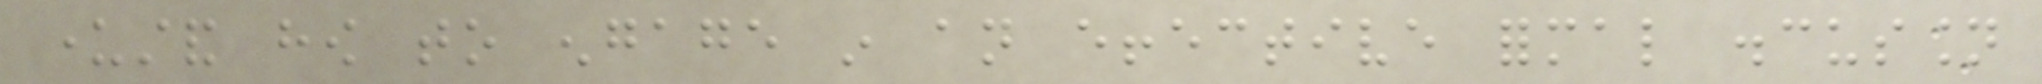understand how to engage in an effective formal discussion
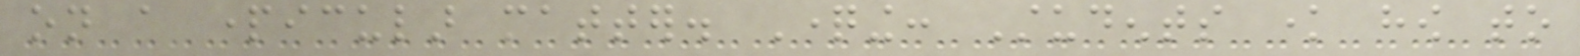on a particular matter. Questioning: Students know how to
